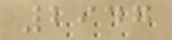2947
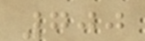700
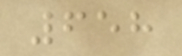658
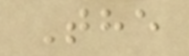The
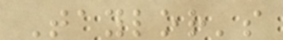Taylor's
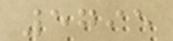5795
